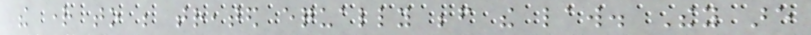the right to be treated equally before the law. They are
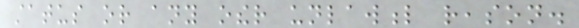status or any other unlawful reason.
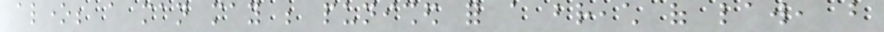alone; a man may be punished for a breach of law, but
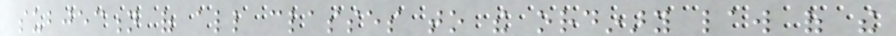subjection of all classes to the ordinary law of the
